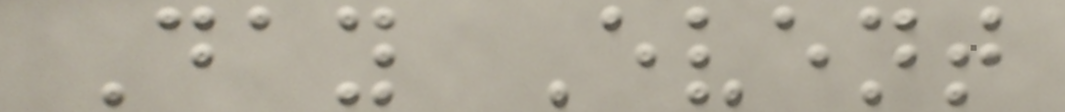Day Event
